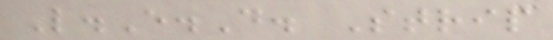L.E.D. Strip
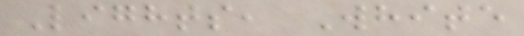Lights, White
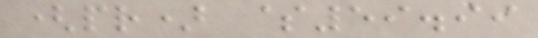(pr) $59.99
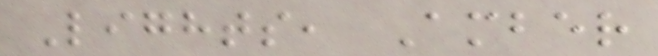Lights, Amber
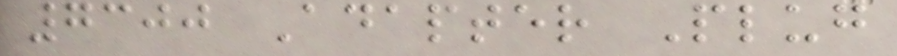7300 Adapter Plug
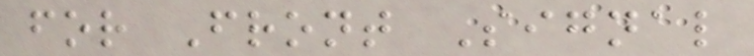for Front Signal
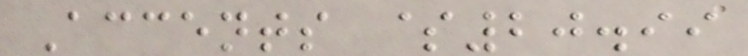Accents $20.99
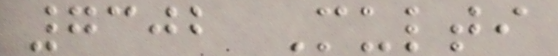7302 Multi
